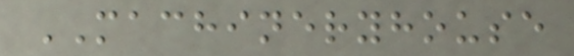MACHINERYHOUSE
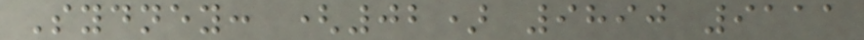Sydney: (02) 9890 9111
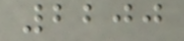2200
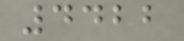4422
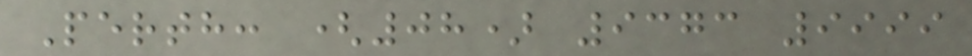Perth: (08) 9373 9999
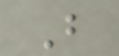B
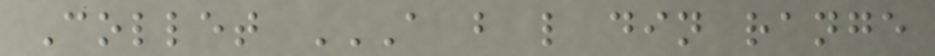Collet A B L DIN RANGE
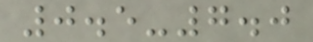0.5-7.0
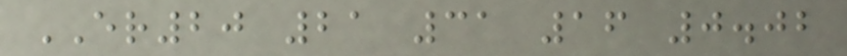ER20 21 31 16 0.02
